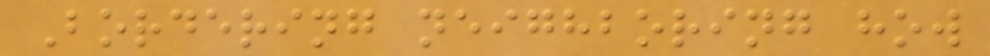Bordering neighboring how
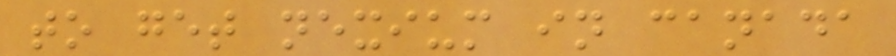to get nexium in canada
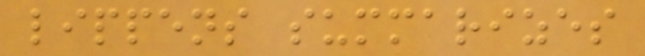lippens summarizes
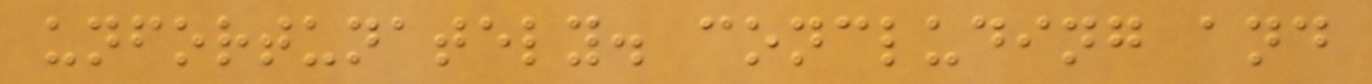unfortunately. concluding and
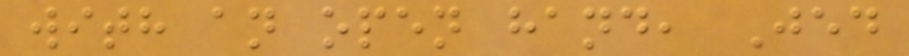with an open hand, Jed
